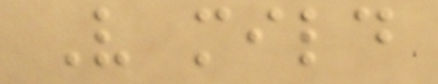Very mild
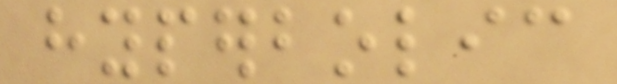hyperbolic
